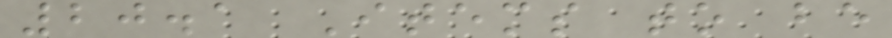20.1 Items to be
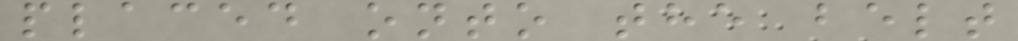placed onto the belt
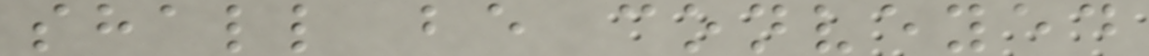shall be conveyed
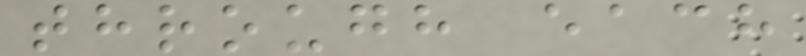through each
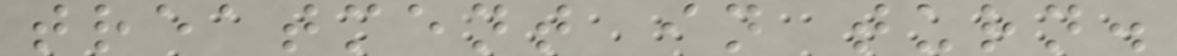treatment in turn.
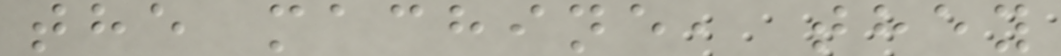the machine, they
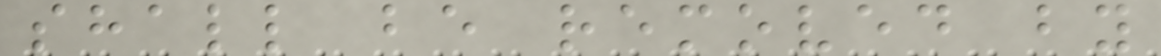shall be removed by
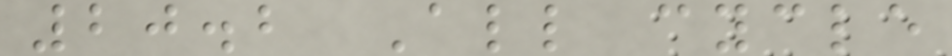20.2 All cycle
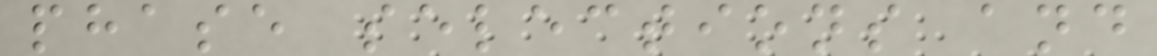phase selections and
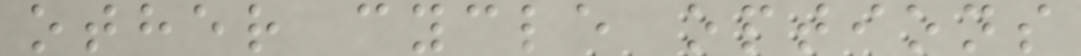other cycle options
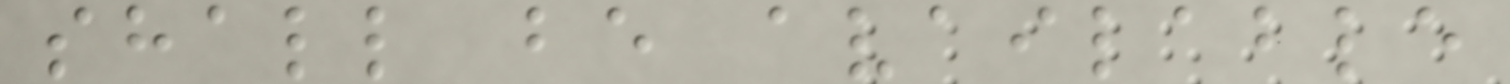shall be available
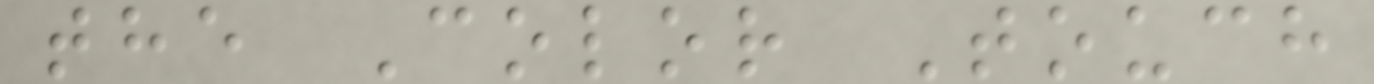the Color Touch
